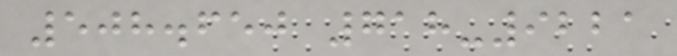508.650 718-9221
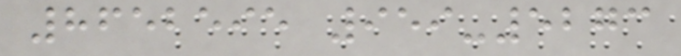8652595 959-5273
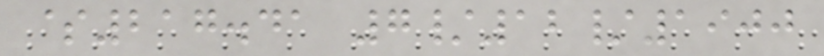$217.41 7/12/1900
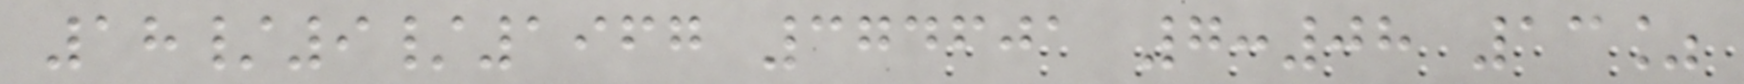18/9/1967 374601 7:08 13%
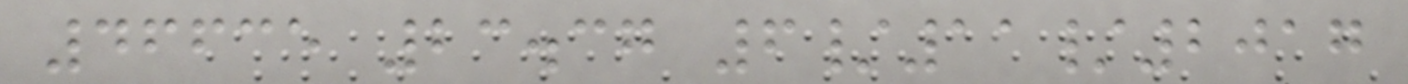46635 23.37 6/11/2017
